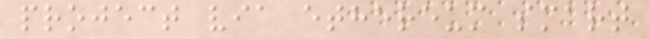project via ethereum smart
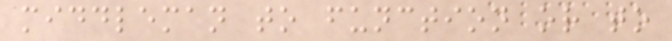middleman to function or to
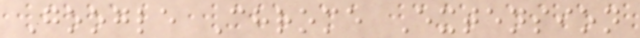Google Chrome Extension
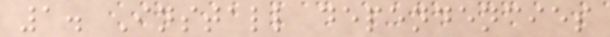1. Install dependencies
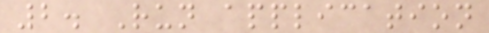2. Run application
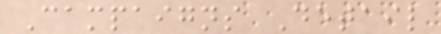Campaigns Detail
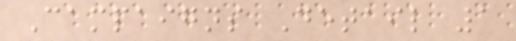Campaigns Detail 1
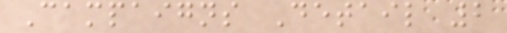Campaigns Detail 2
